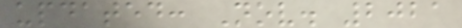updated: Nov. 2021
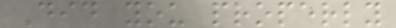Did you properly
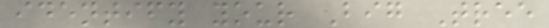identify your Big Tree
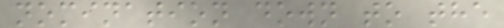nomination down to the
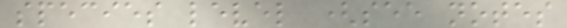species level (see notes
